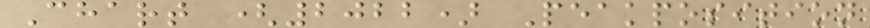Chart (2022) Peakposition
